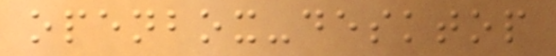openbox-desktop
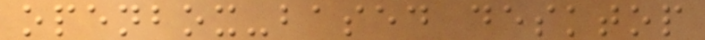openbox-based desktop
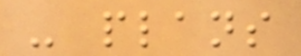- plans
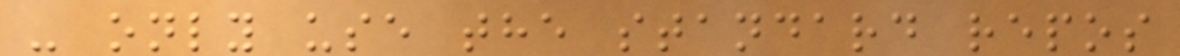- only use the standard repos
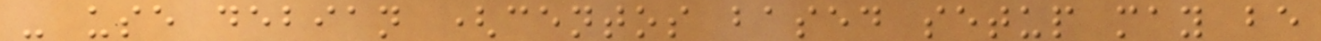- use debian (centos based setup may be
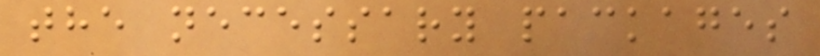the necessary packages
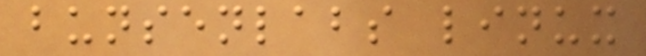bunsenlabs linux
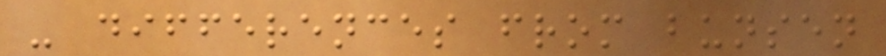- differences from bunsen
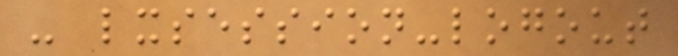- lxsession-logout
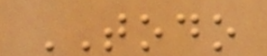TODO
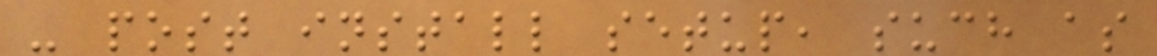- post install setup, such as
